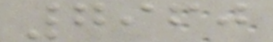7960
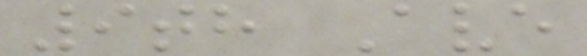9th Ave
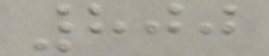800
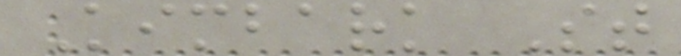Kimbark St
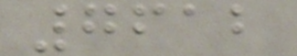7612
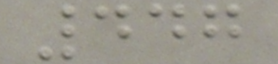447
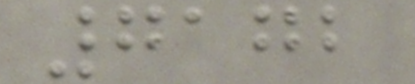7172
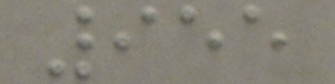955
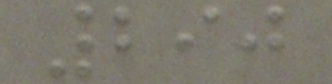290
